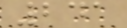241
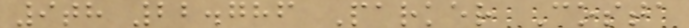9th 22.786 Parker Costa
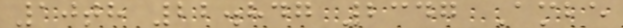10th 22.847 2347 Ambe
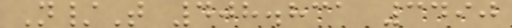N/T 408.831 3490
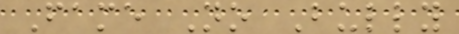Fame No Bully
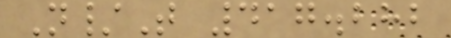N/T 417.282
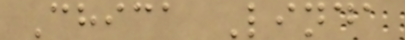Chica Linda
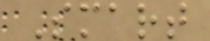Smart
